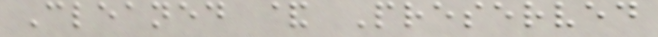Cleaned & Preserved
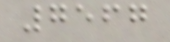7567
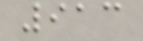913
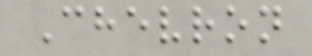Chevron
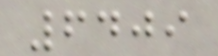6409
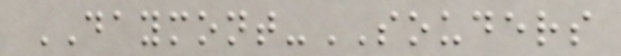DAYMONT-SOUDERS
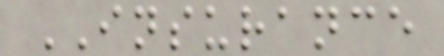INSURANCE
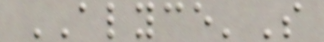ALYCE'S
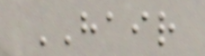HAIR
